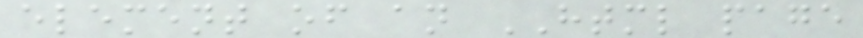element of an HTML page
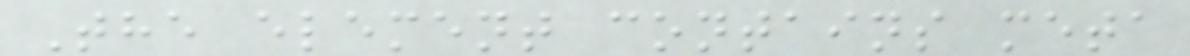The element contains meta
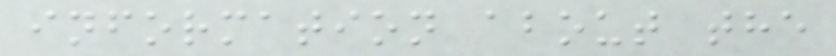information about the
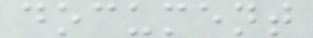document
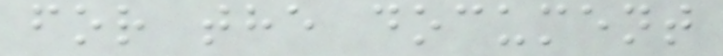for the document
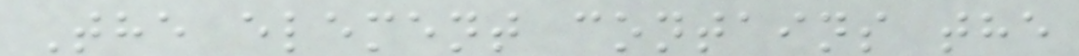The element contains the
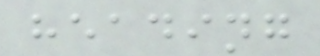heading
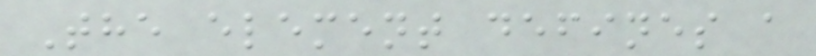The element defines a
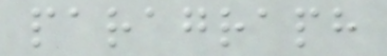paragraph
